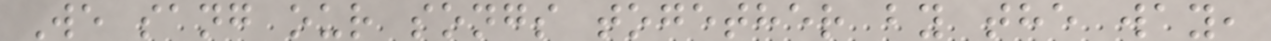We sang our songs together by the way,
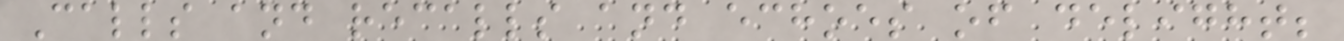Calls and recalls and echoes of delight;
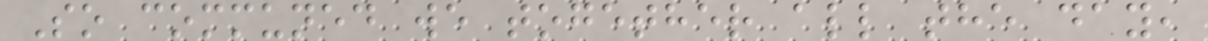So communed we together all the day,
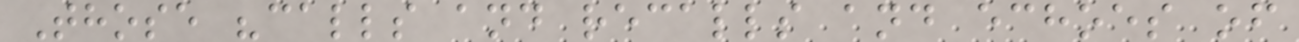Those "calls and recalls and echoes of
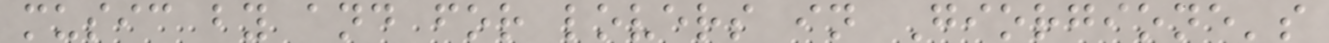music by and for lovers in Giorgione's
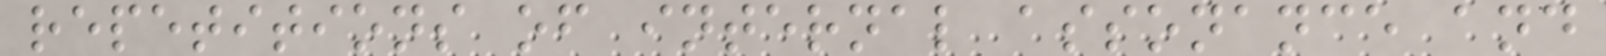repetitions of internal assonance and
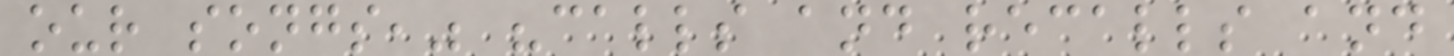our songs," "calls and recalls and
